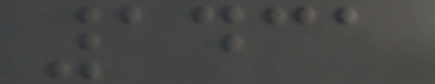1431
